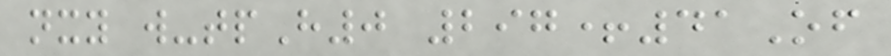nxy w-tpH0 297+41Of
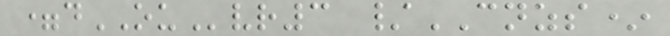=dOUvr3 /CNZS*
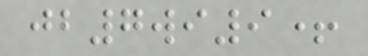jb7wi9+
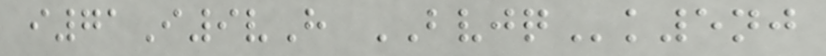i71I9vH BVJQk5nj
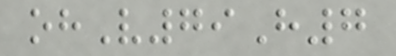ohV79H7
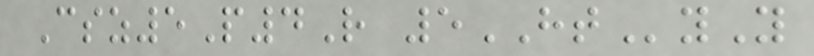Csz5P4R 5HTyY
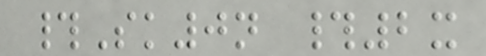#Sk0n #2x
